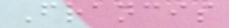Francis
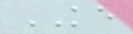KE
